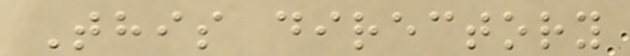This directory
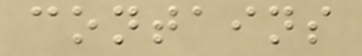contains
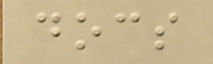docs
